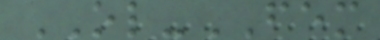OL-FEM
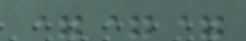===
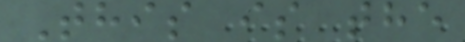This is the
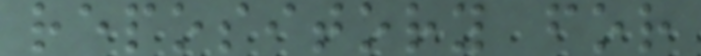repository for
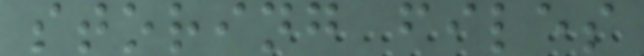storing files
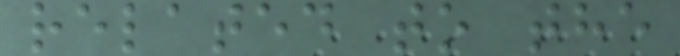related to the
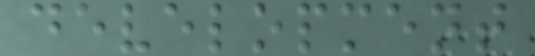development
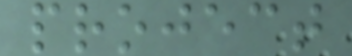project
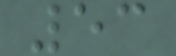53
